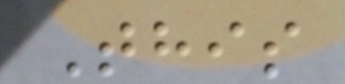This
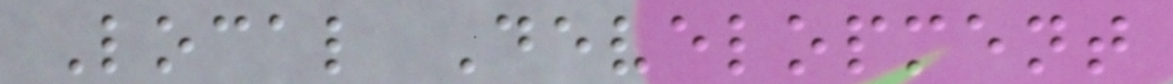Local Development
